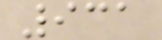931
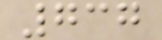737
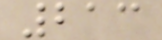213
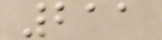211
